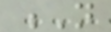N
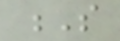S
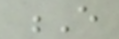E
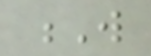W
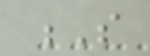S
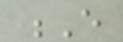E
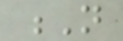N
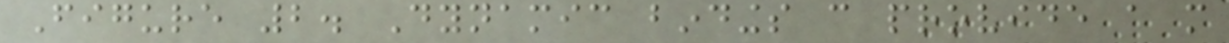Figure 2. Dynamic bindings can provide a more
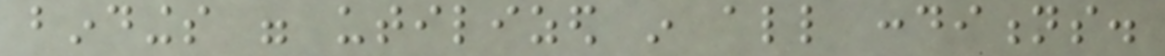bindings were utilized in all conditions.
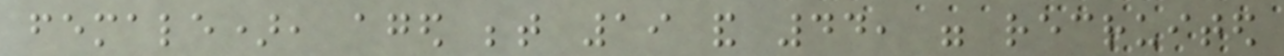female), aged between 19 and 44, were recruited
